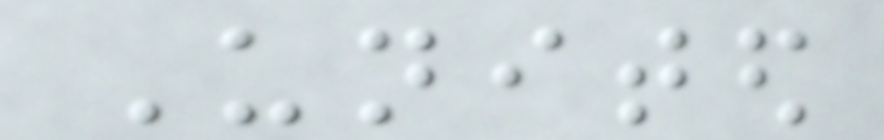United
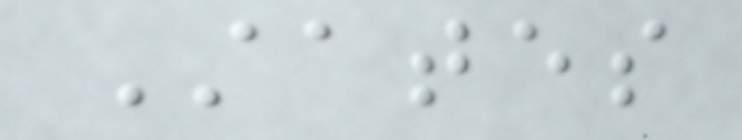States
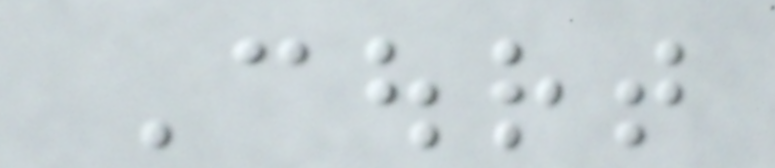Court
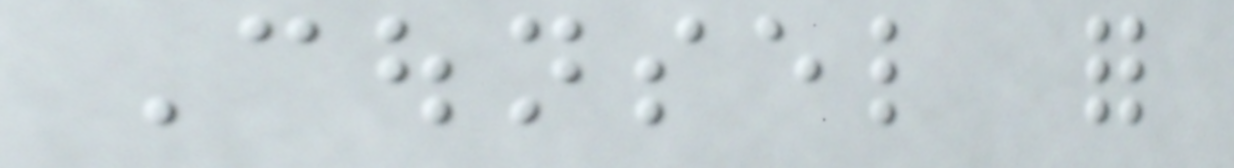Counsel for
